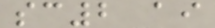sc2 ai
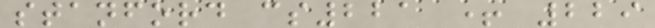stanford cs221 + 229
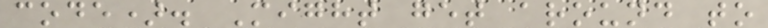code). Might get around to
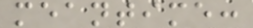meantime:
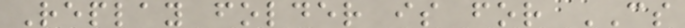Replay folder is for CS
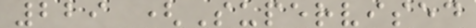229 (Supervised
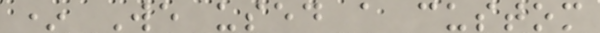* We used a custom
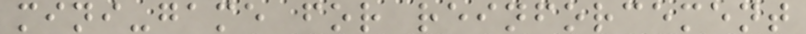mini-game for reinforcement
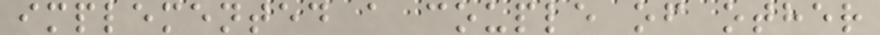implemented a couple of other
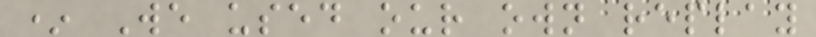* We used our own replay
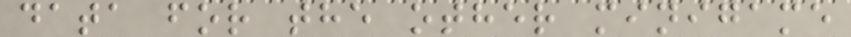data for the other minigame
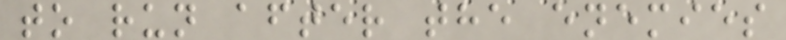to run after the enemies
